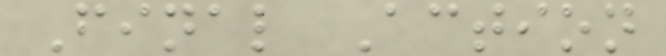Final Action
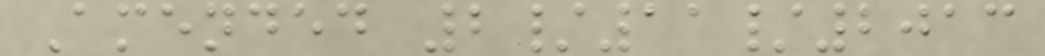Amended 2/11/2013
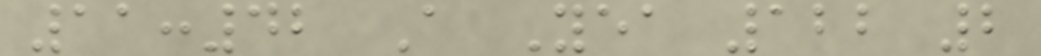11:42 A Yea 122 2
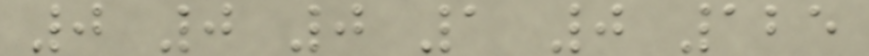0 0 0 1 0 125
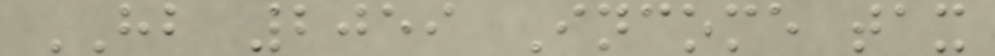HB 2059 Income tax
